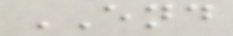END
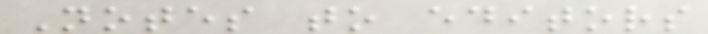Notes to editors
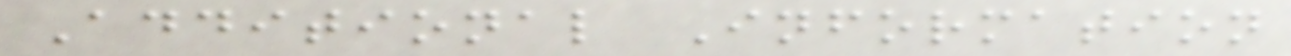Additional Information
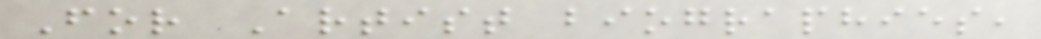For Artist biographies,
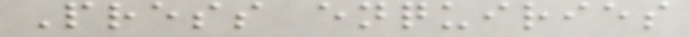Press enquiries
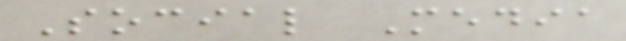Social Media
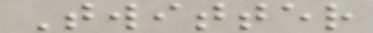Twitter
